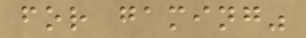for gaming"
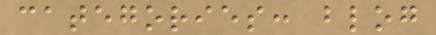categories: blog
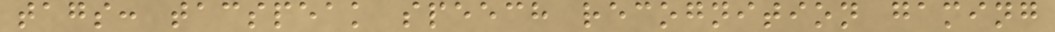tags: tacspeak speech recognition gaming
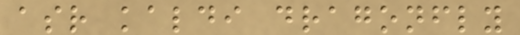asr kaldi dragonfly
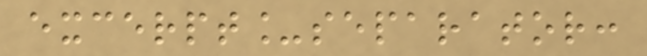excerpt_separator:
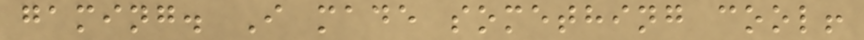gaming. I made something cool!
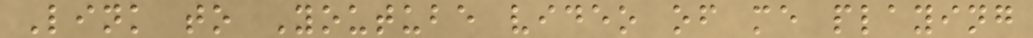Link to Youtube video of me playing
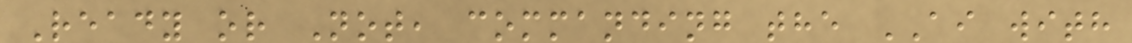Ready or Not, commanding the AI with
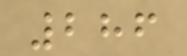286
